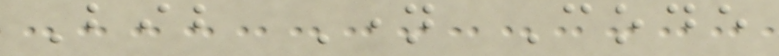Bib Name Code
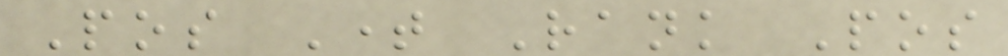Pos Time Rank Pos
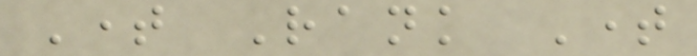Time Rank Time
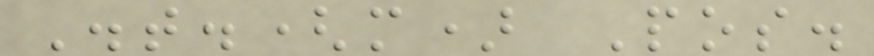Dist.(m) Pos.
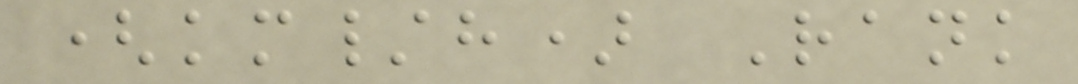(km/h) Rank
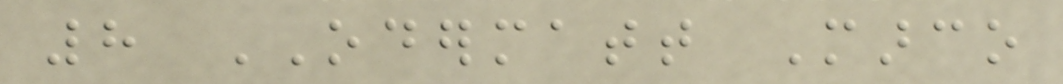8 ODERMATT Marco
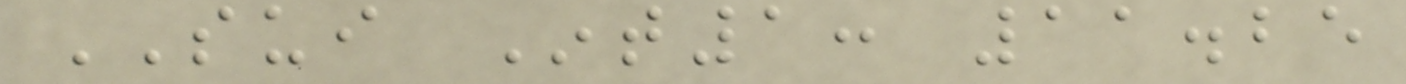SUI Int1: 11.25
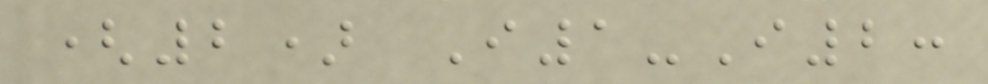(2) I1-I2:
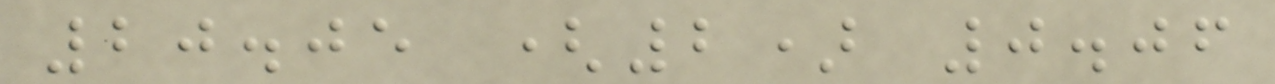20.05 (2) 0.06
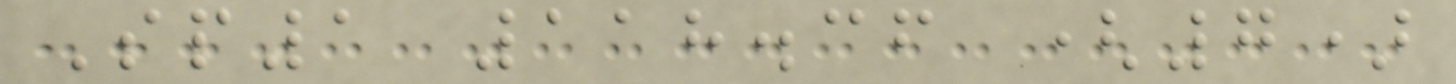Sp1 118.36 (7)
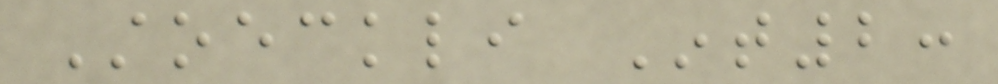Stoeckli Int2:
